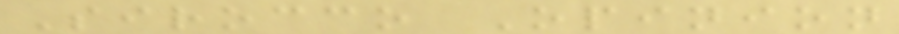Sirocco Opinion
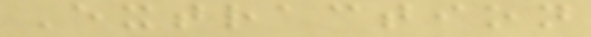Extraction
